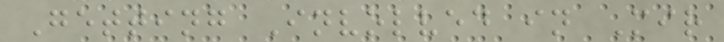Getting Involved in Mir
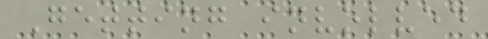Getting involved
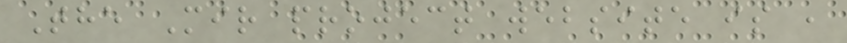The Mir project website is ,
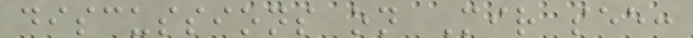discussions on Mir see:
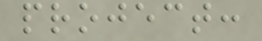project:
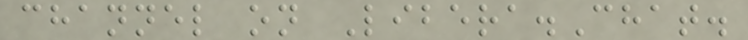channel on Libera.Chat.
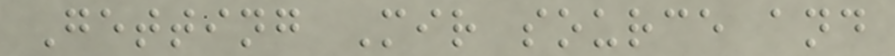Getting Mir source and
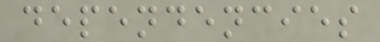dependencies
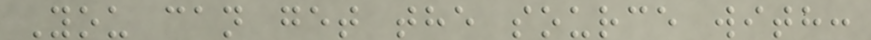You can get the source with:
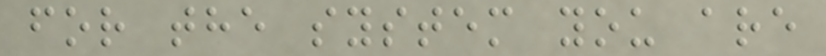for the system you are
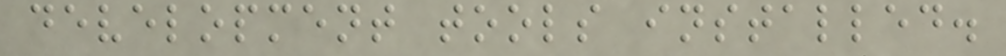development tools installed.
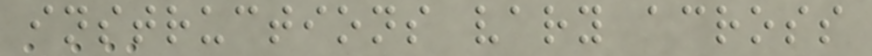instructions vary across
